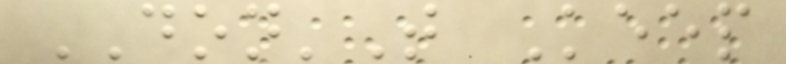DON'T Keep
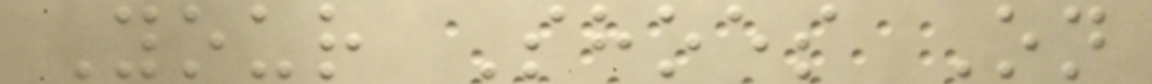Your Shoes On
